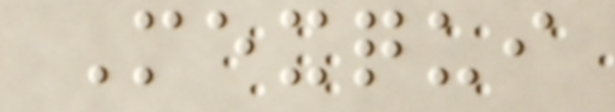Mexqui
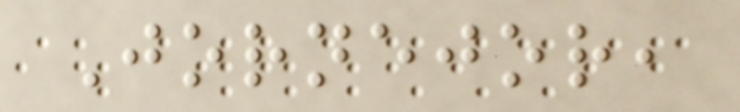Jornejor,
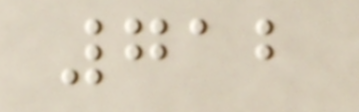712
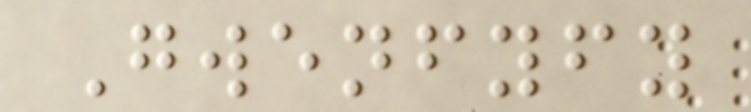Gwenfyfy
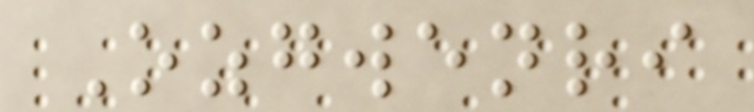Ozgwenri
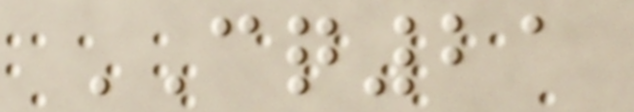CQ21
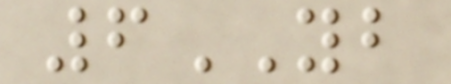6YB
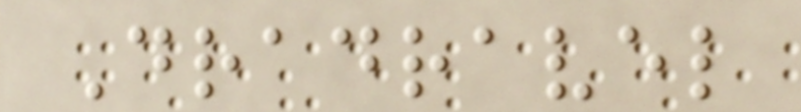Dradravel
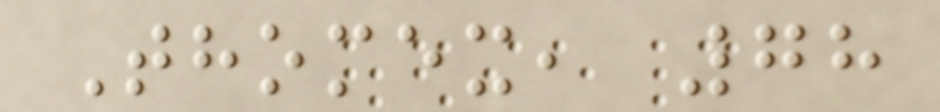Thomex, 78
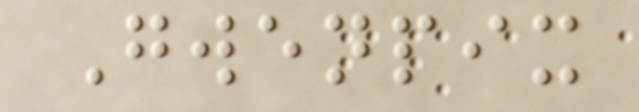Gwenpix
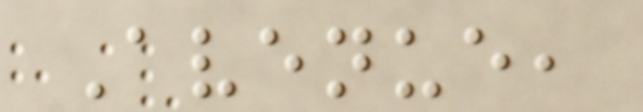Avenue,
